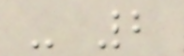- 2
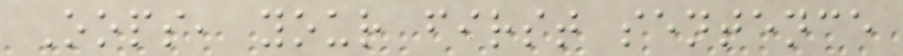Oops, your first sentence
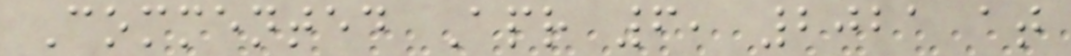Commented Apr 6, 2021 at
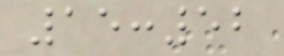15:52
